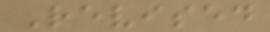Revised
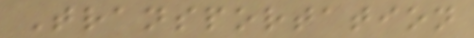Transportation
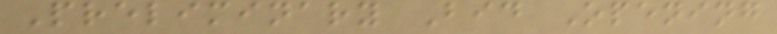Preliminary Bid Opening
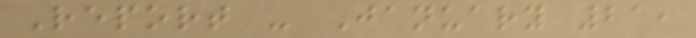Report - January 21,
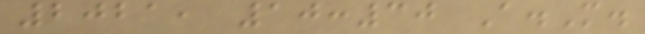2021, 10:30 A.M.
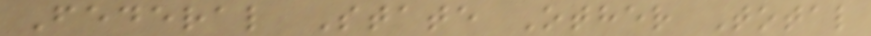Federal State Other Total
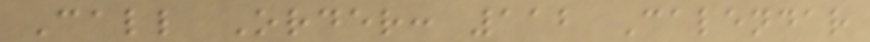Call Order: 112 Calendar
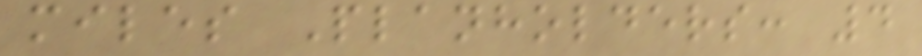miles Planholders: 4
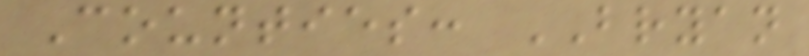Counties: BRYAN
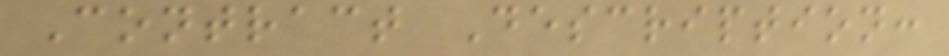Contract Description:
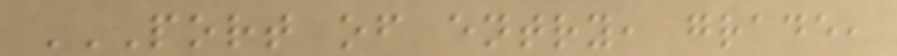PORT OF ENTRY, GRADE,
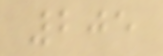205
